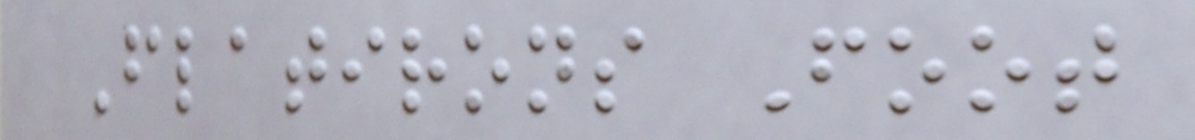Flatirons Foot
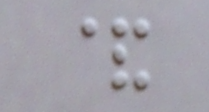&
